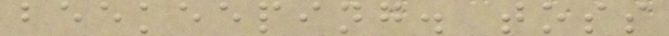beekeeping. toss
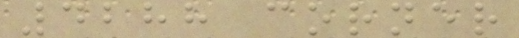4288 corner
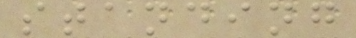standing
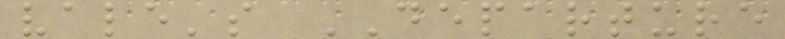vale's DEPARTURE
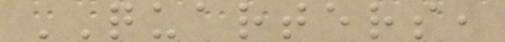QUARTERS,
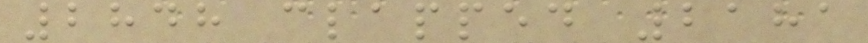2848 clapped 2181
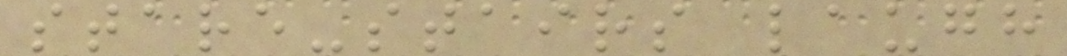stare-stairs laugh
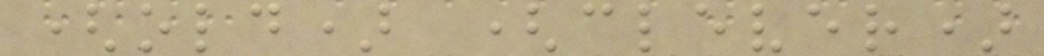(old) (clever)
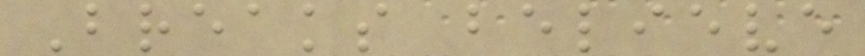Breaks believe
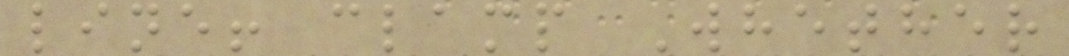line! clamp Whether
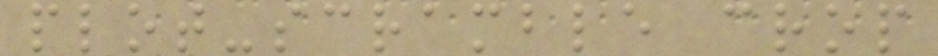plot-scramble crop
